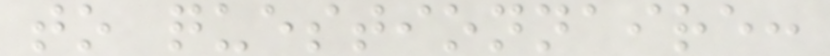to questionnaire:
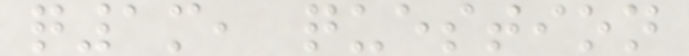q1m, question
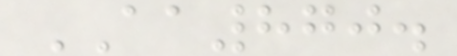AA870.
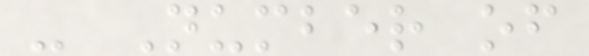- Number of
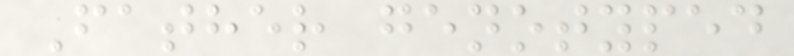Father genotyped
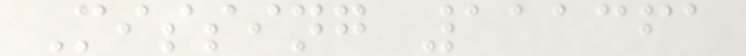Missing 111361
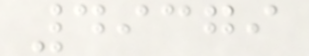49379
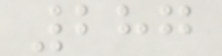287
